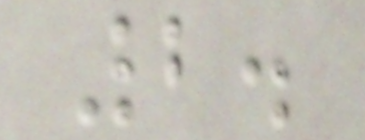2.
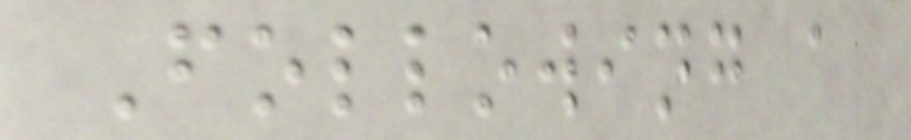Following a
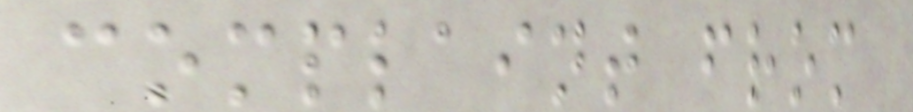complaint from
